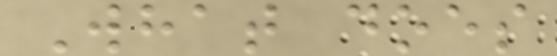What does
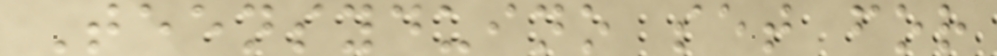Teensyduino set for
